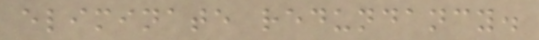eliminate redundancy.
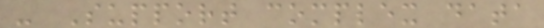- Support complex data
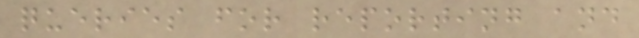queries for reporting and
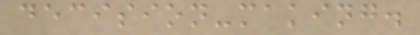decision-making.
